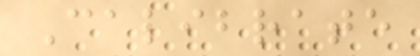Calibrate
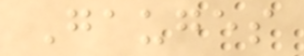Gauges
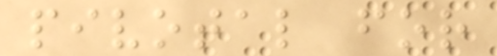pivotal for
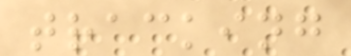tracking
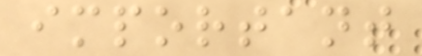important
